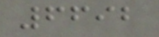6692
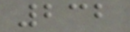232
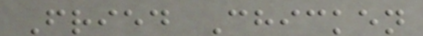Fried Chicken
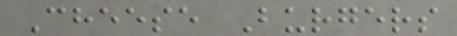Cheese Burgers
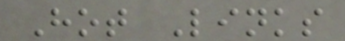Hot Links
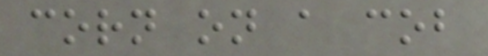corn on a cob
